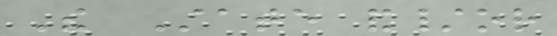The State and/or
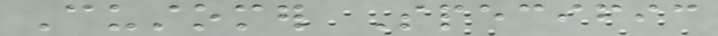Customer Specific
